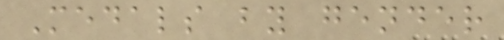Medals by gender
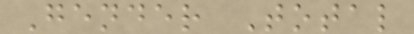Gender Total
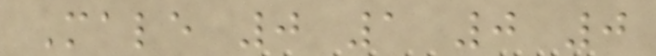Male 0 1 0 0
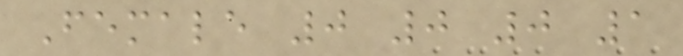Female 0 0 0 1
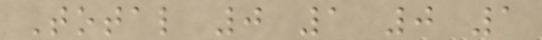Total 0 1 0 1
